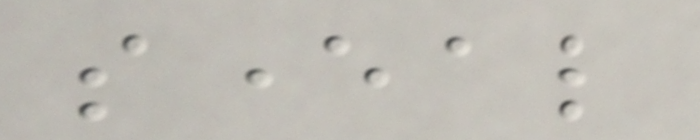several
